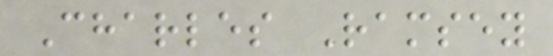Charles Ramsey
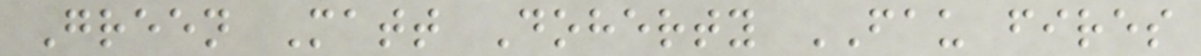Green Matt Doherty FAU fires
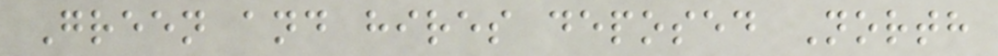Green and hires deposed North
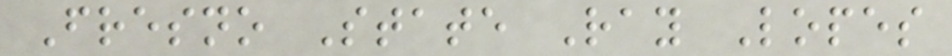Fresno State Ray Lopes
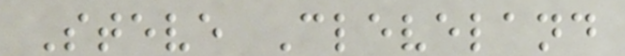Steve Cleveland
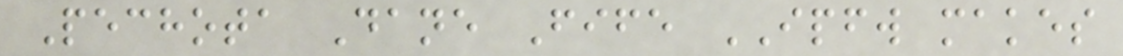Pechota Dane Fife IPFW makes
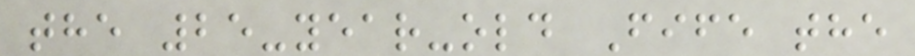the 25-year-old Fife the
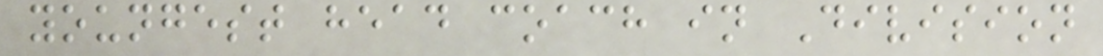youngest head coach in Division
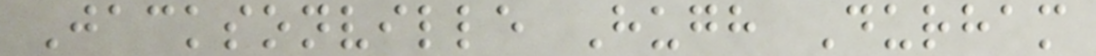Jacksonville Hugh Durham
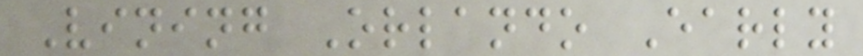Vining Orlando Early
